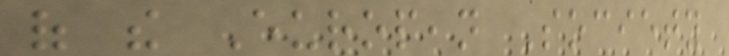of the European Society
